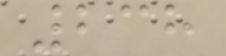238
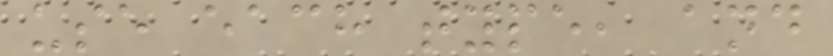use each type, and
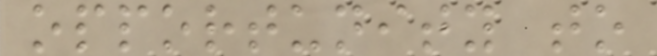opportunity to
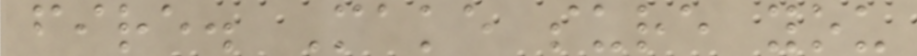fire. Make sure you
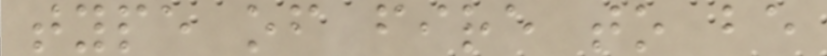type of fire to be
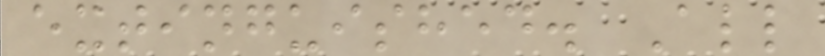extinguished. All
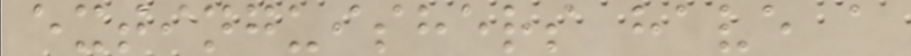extinguishers have a
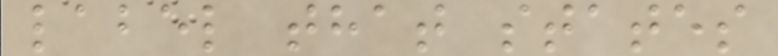label that states
